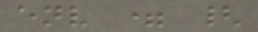env = {
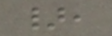},
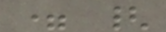= {
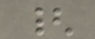{
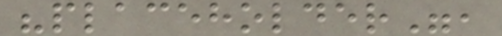"placeholder",
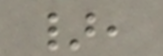},
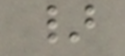}
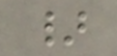}
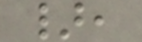},
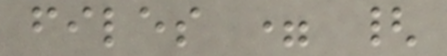files = {
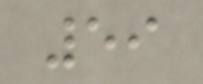59
